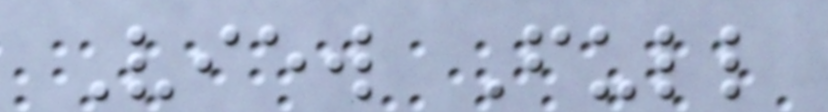View Full
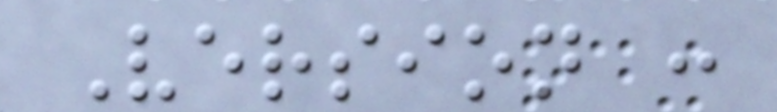Version :
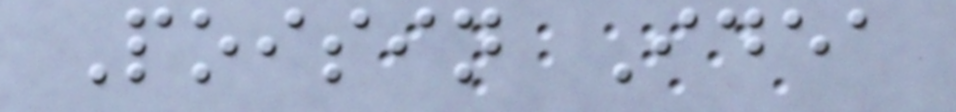Poisin Idea
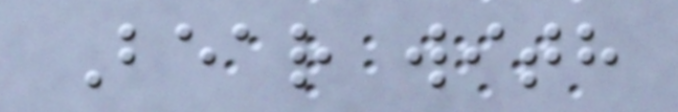Bear with
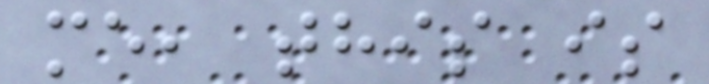me, this is
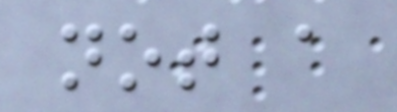not a
